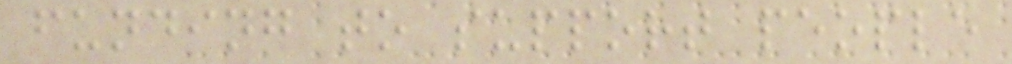funding to support people
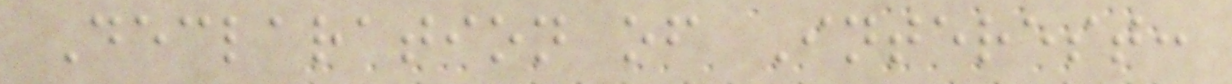Declaration of Interest:
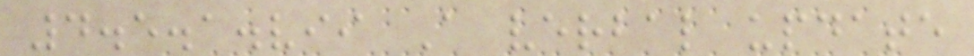4.5.1.vii A verbal update
